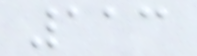113
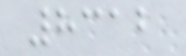8312
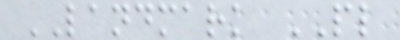LANDMARK PL
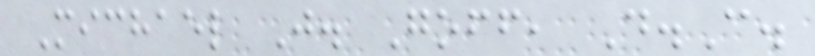Michael J. Goff, D.C.
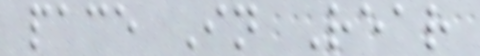pace In Rear
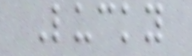Lucky
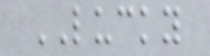LUCKY
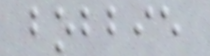bobbie
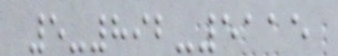5-892-5115
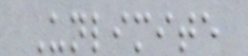Unlimite
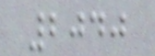2040
